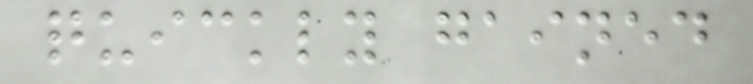quickly gained
